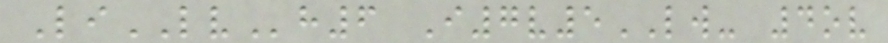LiLVh6 I7v5LW- 4ov
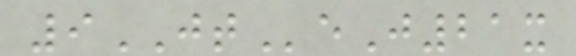9JTeJ21x
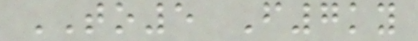TO5 F7ky
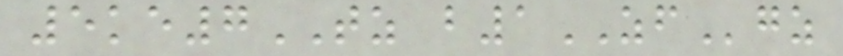5ke7TZ b1ZFgz
